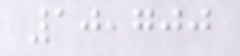10,700
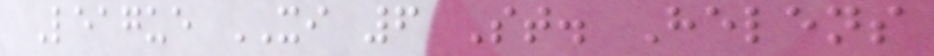League XI 6 St. Helens
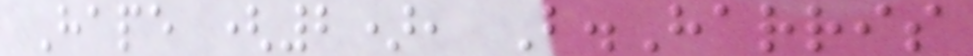Hape (2), B.Harris
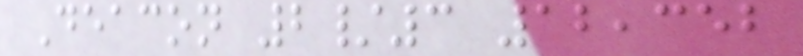Deacon 2/3 12,352
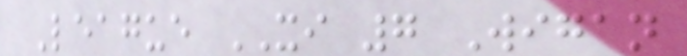League XI 7 Wigan
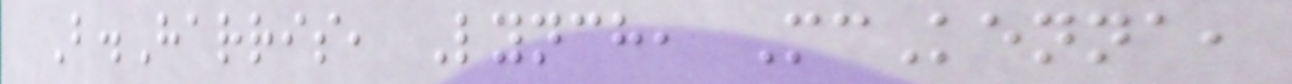B.Harris, Lynch, McKenna,
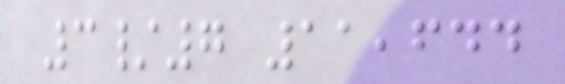3/7 11,644
